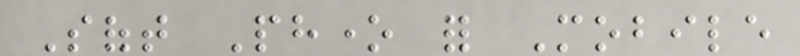Soft Phone for Mobile
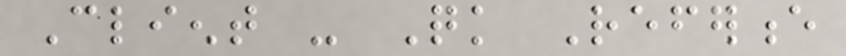Client - Quick Reference
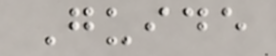Guide
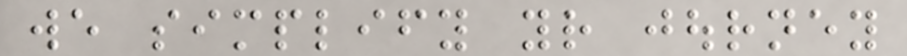we simplify your journey
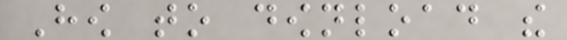How to download the
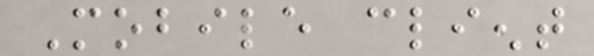Mobile client
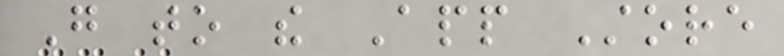Go to the App Store
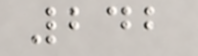242
